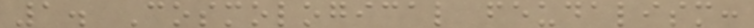1. Cosmological feudalism:
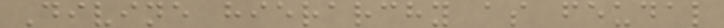Divine hierarchy as feudal
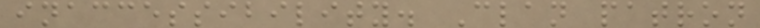inaccessibility. Clan patron
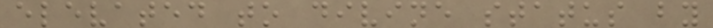elevated to divine status by
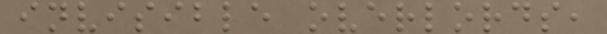invisible overlords,
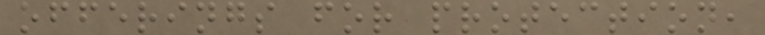offerings for protection,
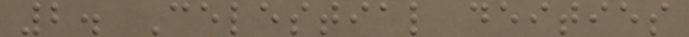2. Celestial deities
